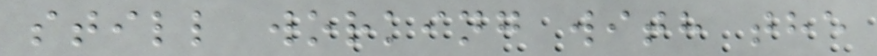still working with the
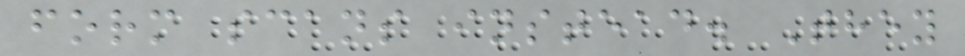form scans instead. They
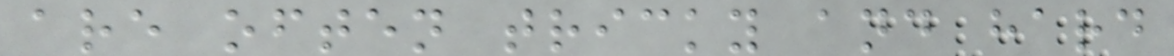are often tricky and hard
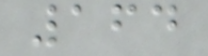164
